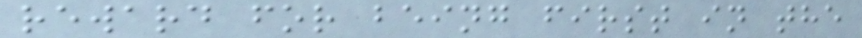reward for being first in the
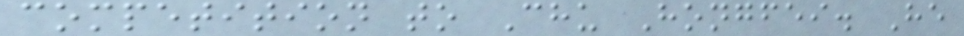competition to Chu Hongfei. He
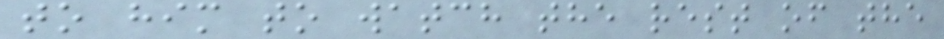to him to watch the rest of the
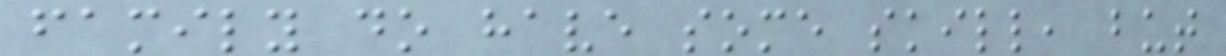family do have some skill, but
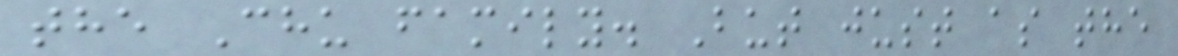the Chu family. But just as the
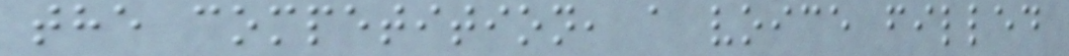the competition, a voice filled
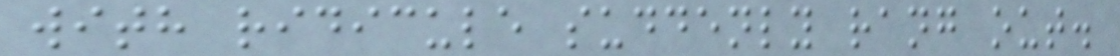with ridicule suddenly rang out.
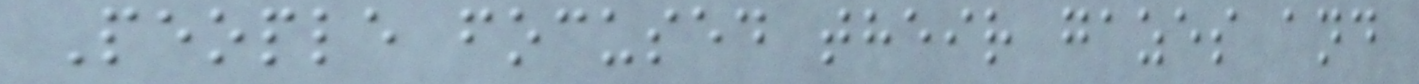People focused their gazes and
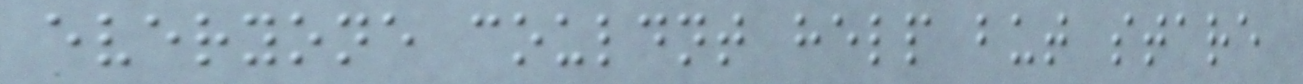everyone couldnt help but stare
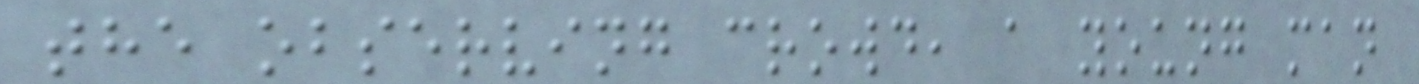the observing crowd, a young man
